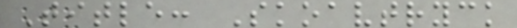Title: Skoavtryck
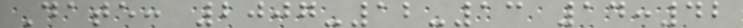Date: 2007-12-13 14:42
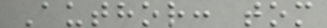Author: tom
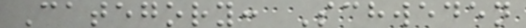Category: Schweden
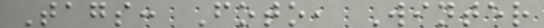Tags: Foto, Winter
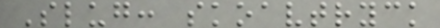Slug: skoavtryck
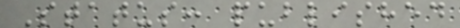Status: published
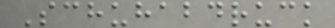Schuhabdruck
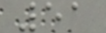51
